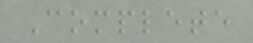Complete
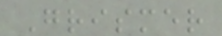Grismer
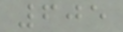605
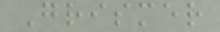Grismer
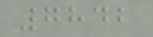7842
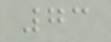73
